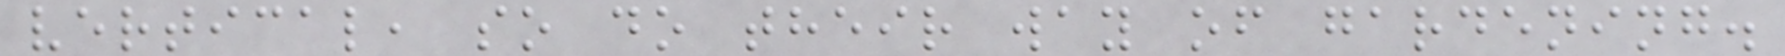vertical, so do their way of gardening.
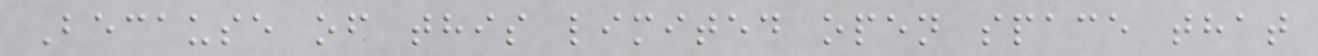Because of this limited open space that
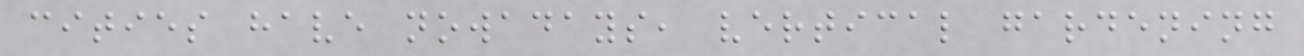cities have nowadays, vertical gardening
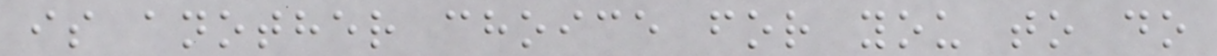is another choice for you to do
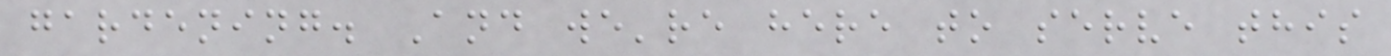gardening. And we're here to serve this
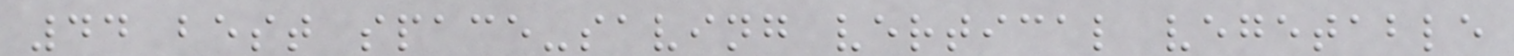44 best space-saving vertical vegetable
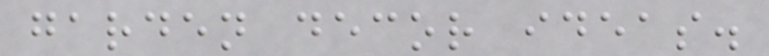garden decor ideas.
